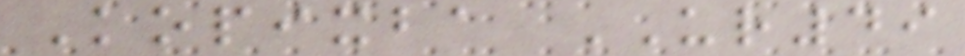Kopixba UR49
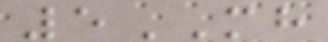5MH
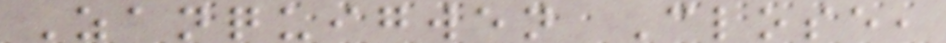Zanquigwen Close,
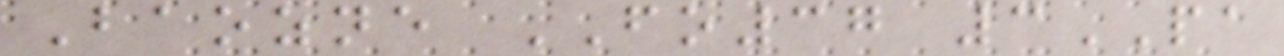Baozne FO37 3PA
